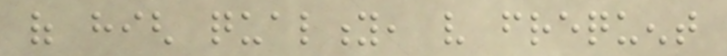of high quality, very frequent
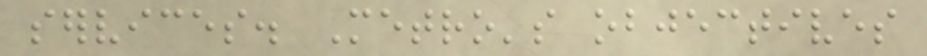services. Metro's objectives
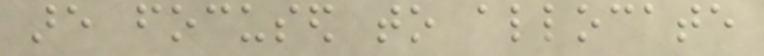are focused to allocate
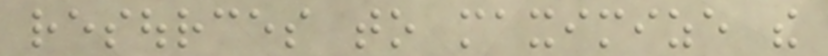resources to maximize the
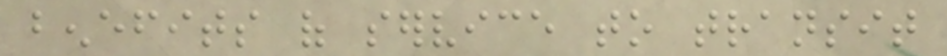benefits of service to transit
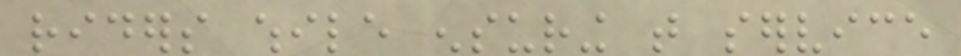riders while ensuring that service
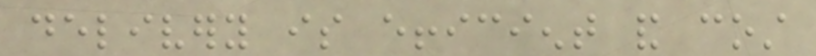delivery is efficient and cost
